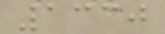1330
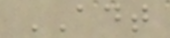ADT
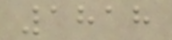1818
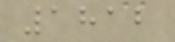1812
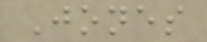Jones
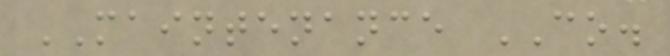MAINTENANCE CO.
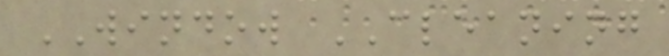WINDOW CLEANING
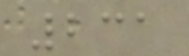231
